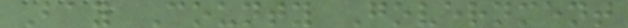Bay County Government
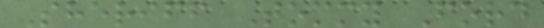Sheriff Tommy Ford
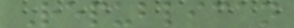Republican
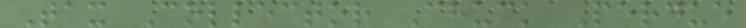Tax Collector Chuck Perdue
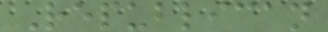Republican
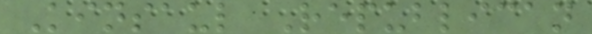Kinsaul Republican
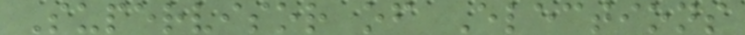Supervisor of Elections
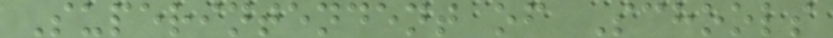Superintendent of Schools
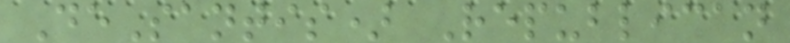DeSantis) Republican
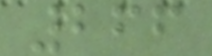266
